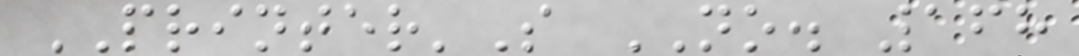PRINTER'S NO. 168
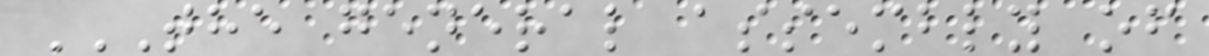THE GENERAL ASSEMBLY OF
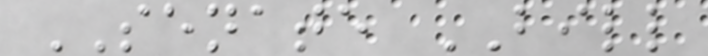SENATE BILL
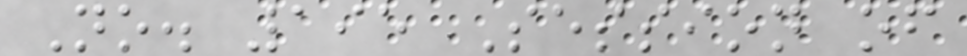No. 195 Session of
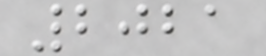2021
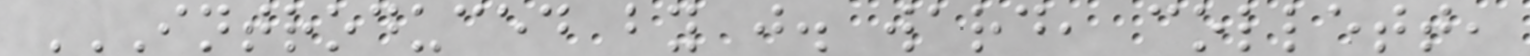INTRODUCED BY J. WARD, COLLETT,
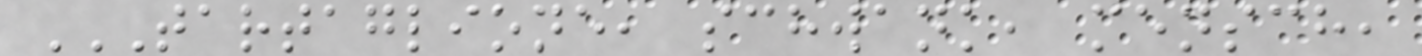TARTAGLIONE, SCHWANK, MENSCH,
